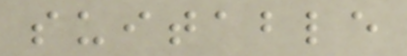suitable
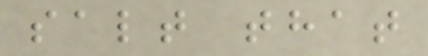salt that
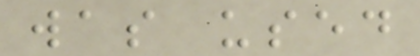was used
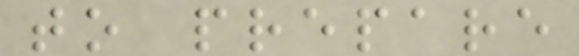to prepare
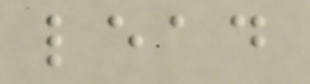lead
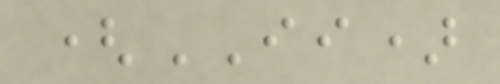(II)
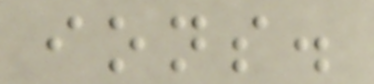ions.
